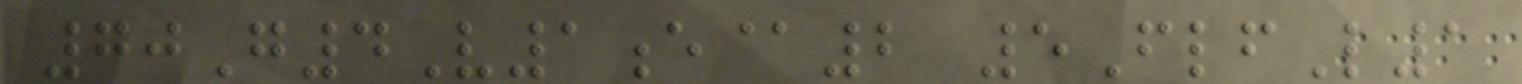70G4V1e@2 5FlfL1
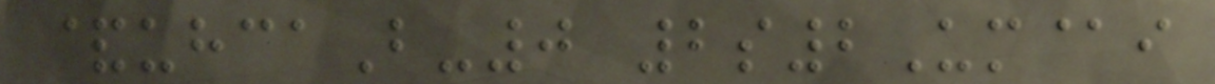&uhcaB-0 2s2Um@i
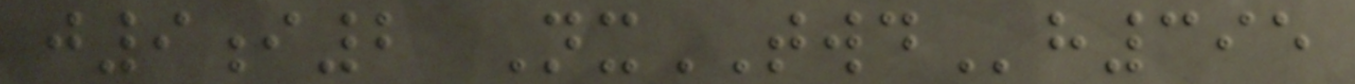j9i2 NxTWDh395
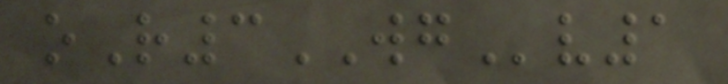oR3WGv1
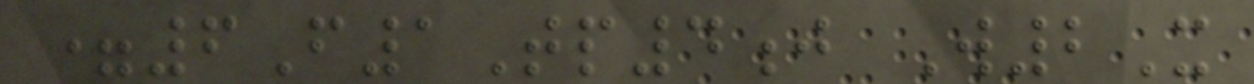=6F1Tp4j W2X
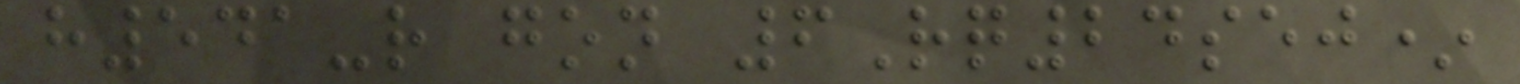h541-r gon 6Rq24sej*
